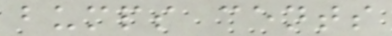bumps cents
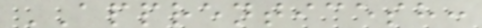APPRENTICESH:
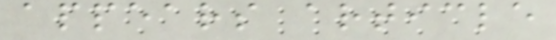appears article
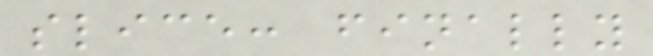slice: finally
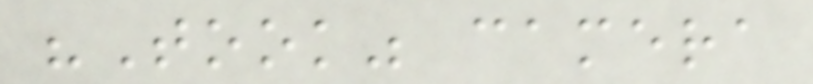"Took" camera
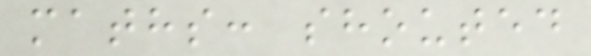maths: shouted
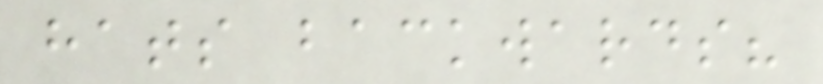hats backwards?
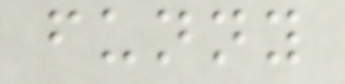funny
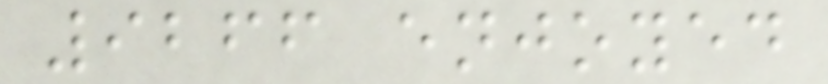9266 enjoyed
